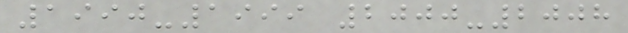1990-1999 2000-2008
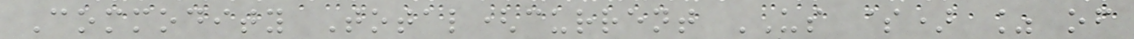Commodity Total(current US $) % of
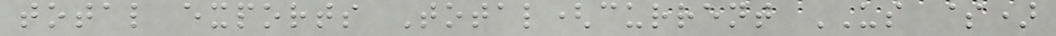total exports Total(current US $)
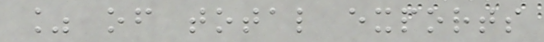% of total exports
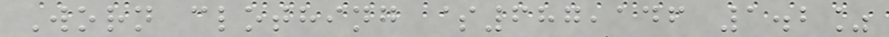Worn clothing $687,146 1.2%
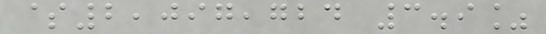$2,097,724 3.9%
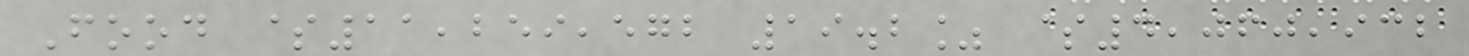Food $11,259,572 19.2% $4,060,932
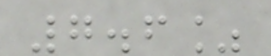7.6%
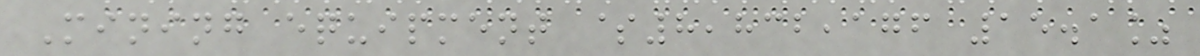Mining equipment $8,832,176 15.1%
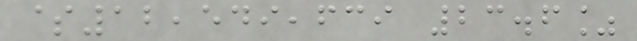$12,549,639 23.6%
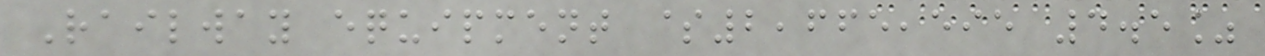Railway equipment $2,665,595 4.5%
